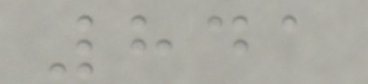841
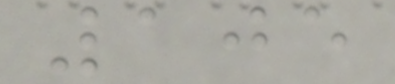105
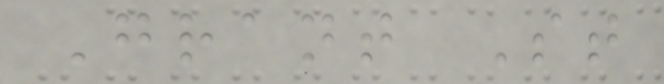Grant St
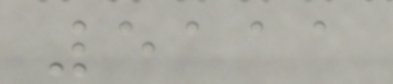5111
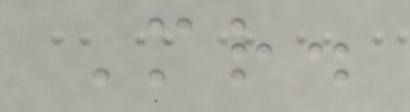Mr.
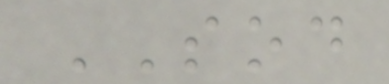SOD
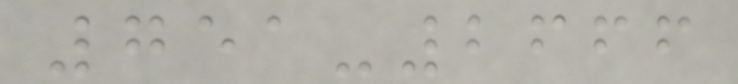751-2666
